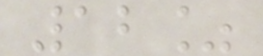12%
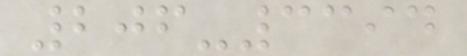206-3394
